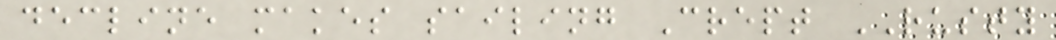decline makes sailing Crept RUSTY
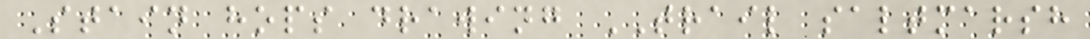Stain hops drawing TRAIL saltmarsh
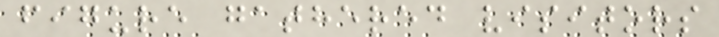figure gathered visitors
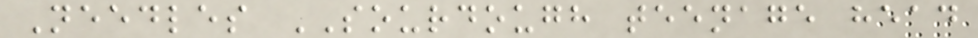Needles SOURDOUGH teenage head
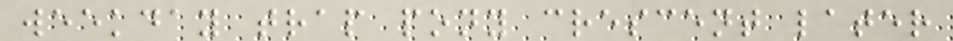weekday trap pony crescent later
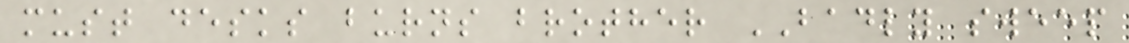must desks burns brother BADLY sweep
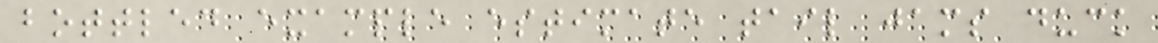bottled example estimate tail jams duck
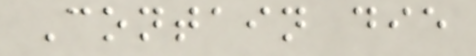Contain die
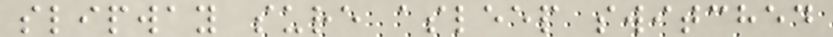slipway sure asleep switched
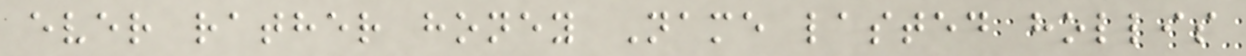ever rather honey Name lasted hollis
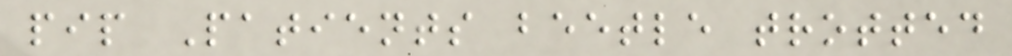pip Patients beetle trotted
